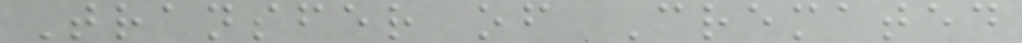Transfer of Cremated
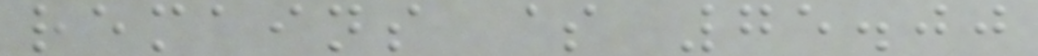remains $ 75.00
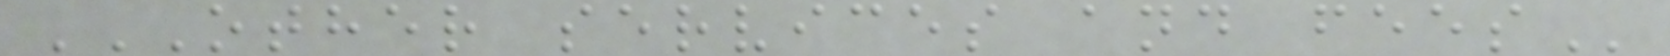OTHER SERVICES AND FEES
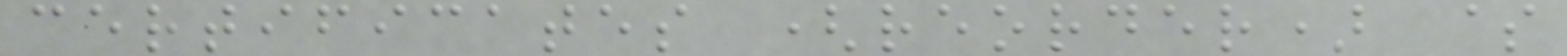certificates (reorder) $
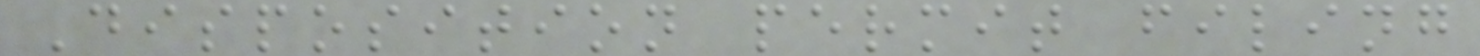Disposition permit filing
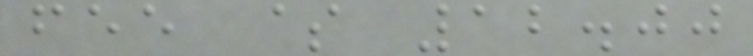fee $ 12.00
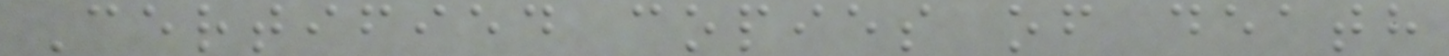Certified copies of death
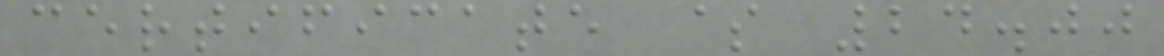certificate $ 24.00
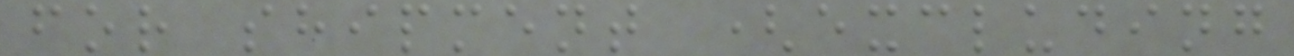for shipment (excluding
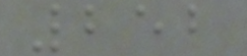252
